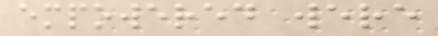empowered were
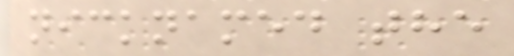nicknamed the
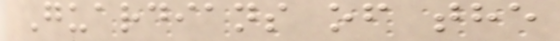Guardians of the
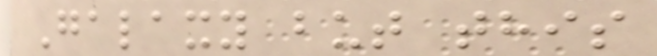Galaxy but this
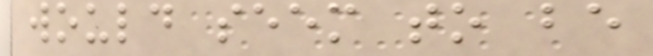would seem to be
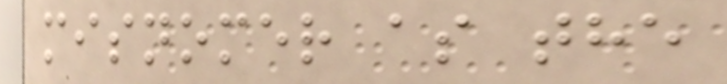misnomer as the
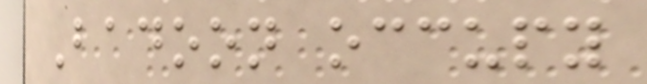Badoon occupy
